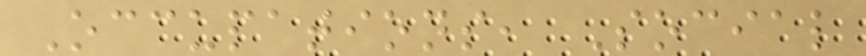Occupations, Social
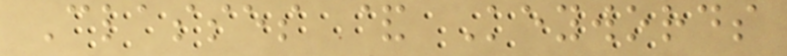Classes & Keywords
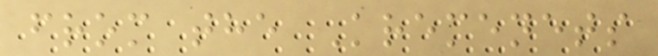from the Kremenets
